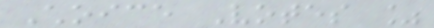Choice Votes %
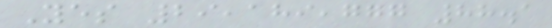Yes 29,189,777 88.1
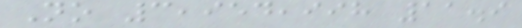No 3,954,998 11.9
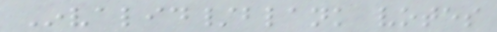Invalid/blank votes
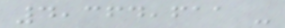4,364,611 -
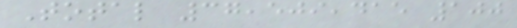Total 37,509,415 100
